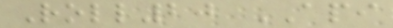Roll20 API
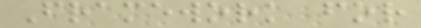Framework for
